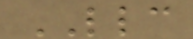LLC
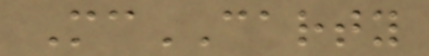McCARTY
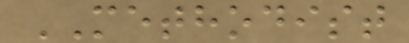METHODIST
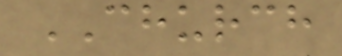CHURCH
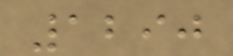1290
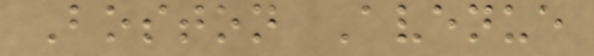Boston Avenue
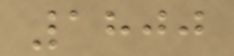1800
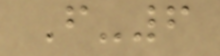F-6
